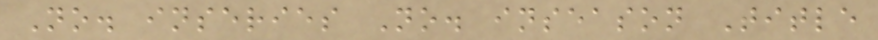No. inseries No. inseason Title
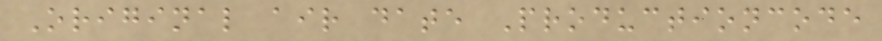Original air date Productioncode
